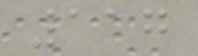117
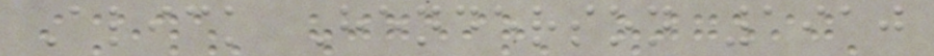Alick Henderson 1910
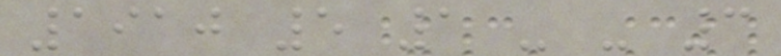1910 5 1 - - 3
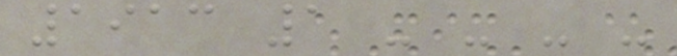1913 1 - - - -
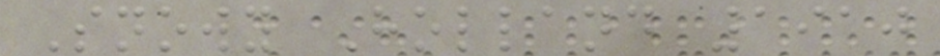Snowy Holland 1910
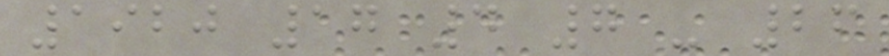1920 17 4 7 - 26
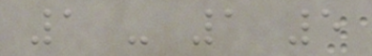1 - 1 5
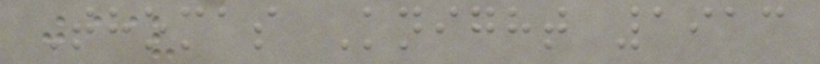Thomas Knight 1913
